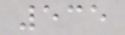535
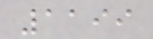1199
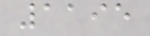1195
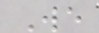We
